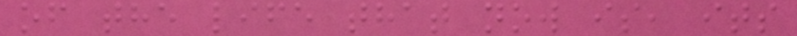of the life that now is, its
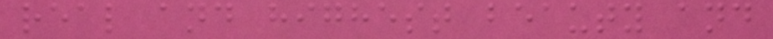real and highest beauty and
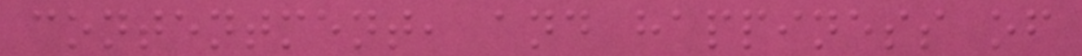contentment, and happiness of
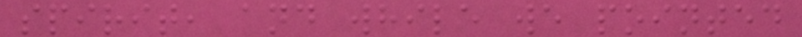spirit, and while we pointed
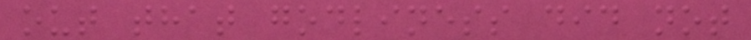out that godliness did not
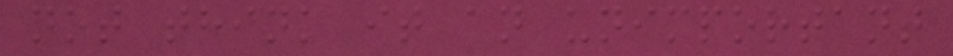not think it an unimportant
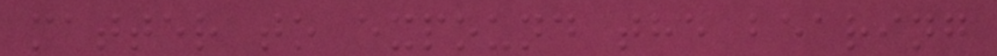matter to expound the bearing
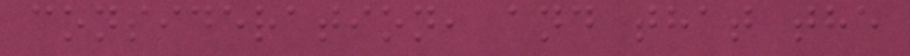consideration, and that the
